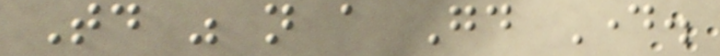Today was not a Good Day.
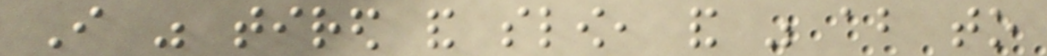I was tired and slow, and was about to
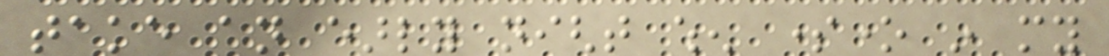take an early night when someone in my
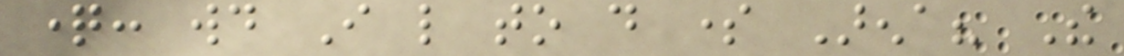question: would I like to do some Arena? The
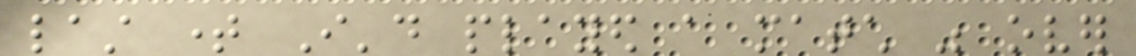last time I'd played a match was over
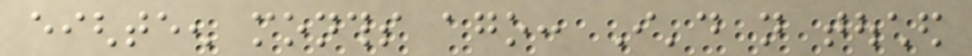eighteen months ago: I'd not touched
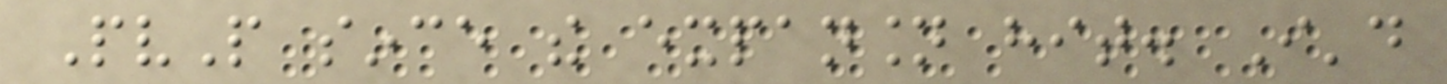PvP since the expansion hit. I'd
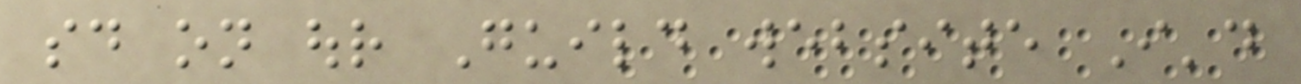said on our Guild website I'd
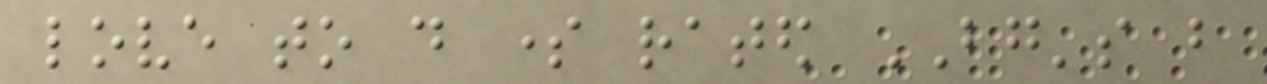love to do some rated BG's but
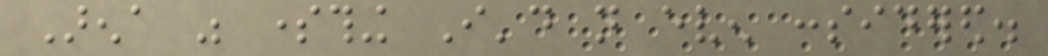Arena was something I'd not even considered.
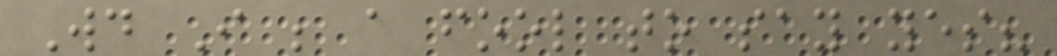Would I be a fool to say yes?
